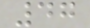47
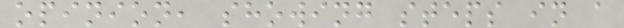opinion, showing steps in a
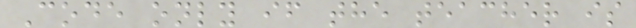Code only if the teacher is
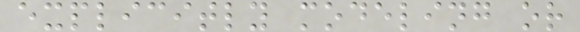explicitly modeling or
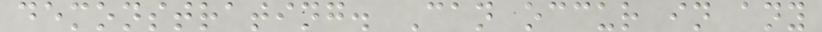demonstrating. Can occur in any
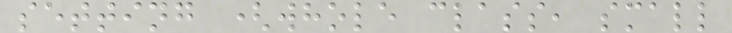setting (whole class, small
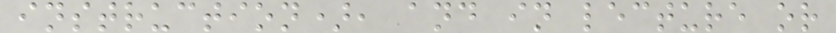instruction), and in lecture or
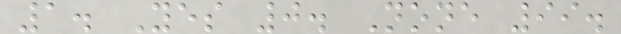1. Yes 0. None 99.
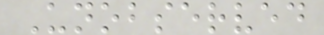Unobserved
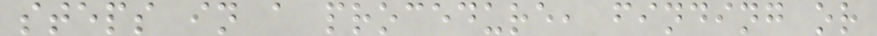steps in a procedure, finding or
